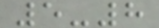5-8
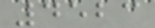4523
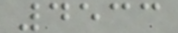4533
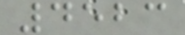4523
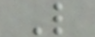L
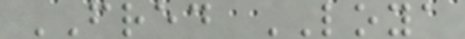FRED LOYA
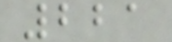221
